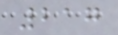217
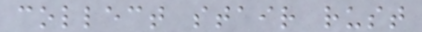collect stair rust
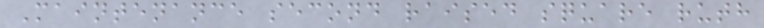Maintenance second raised square ruth
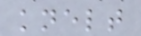knelt
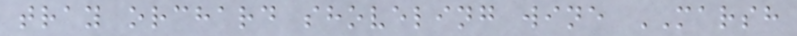tray orchard shoveling wine MARSH
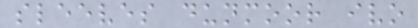sleeves dunmoor ivo
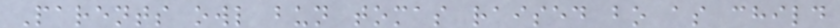Parents owl bun tomas raised bo as child
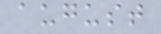august
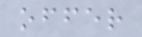offer
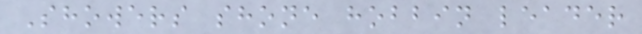Showers shone hobbin leader
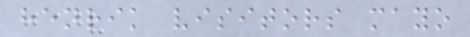henrik visitors mayo
